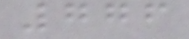776
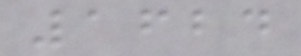1624
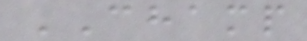CHAMP
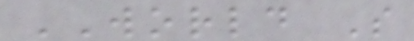WORLD S
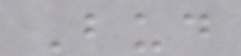Bud
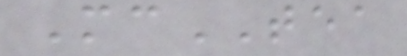McTEA
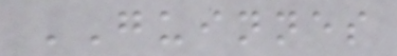GUINNES
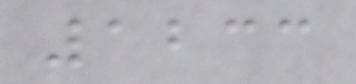1233
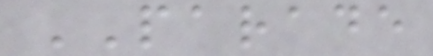PARADE
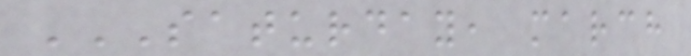SATURDAY, MARCH
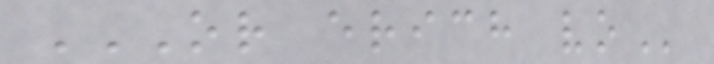OR ERICH VO
